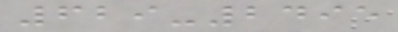629-2495
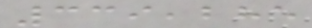339,285
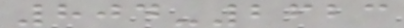804-2623
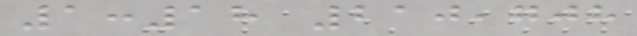1:18 210,708
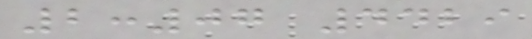2:07 4429
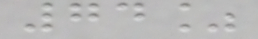74%
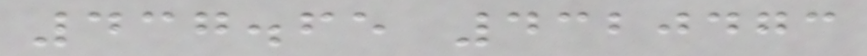437.65 4320473
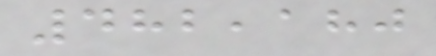482,180
